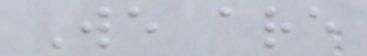We are
